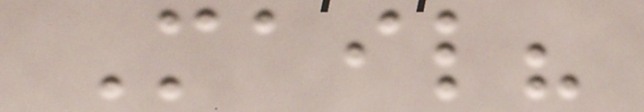Mail?
